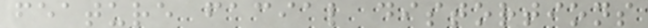feature facial distortions
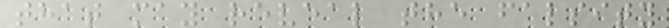that may reveal the falsity
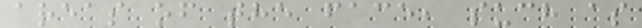areas of the face, such as
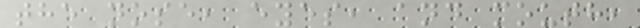the nose, eyes, and mouth,
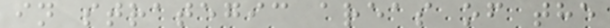in strategic areas of the
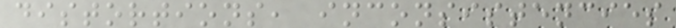distortions, inconsistencies
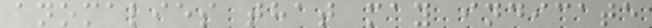anomalies that may indicate
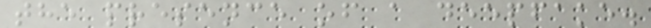the presence of a deepfake.
